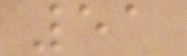51
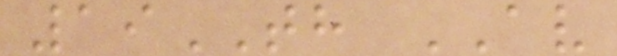19TH AV
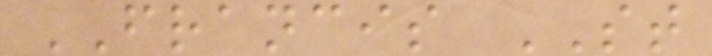FRANCIS ST
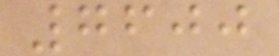7600
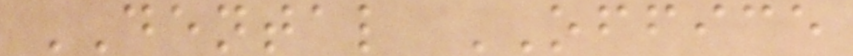DENTAL OFFICE
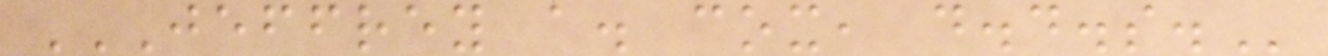JEFFREY A. COX, D.D.S.
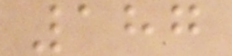187
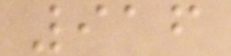916
